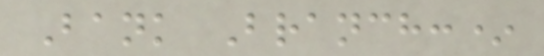Bank Branch:*
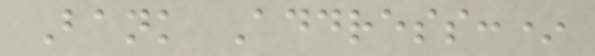Bank Address:*
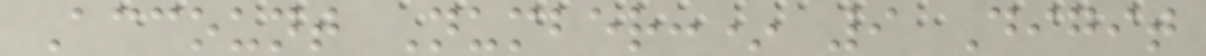Account Number:* 9 Digit
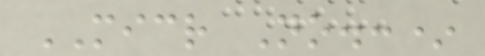MICR No.:*
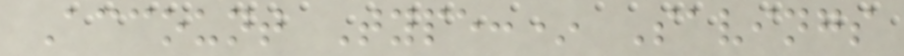Account Type:* Savings
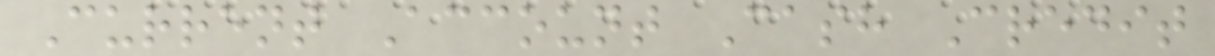Current Account Cash Credit
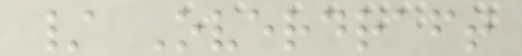/ Overdraft
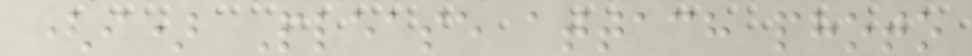(i) Please attach photo
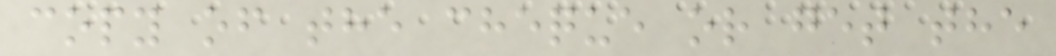copy of the cheque or get the
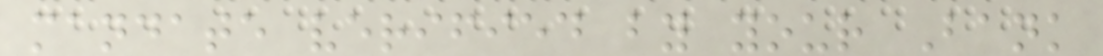mandate verified by your Bank
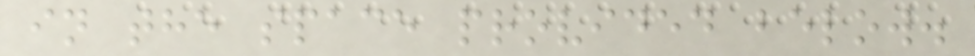in the space provided below.
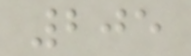205
